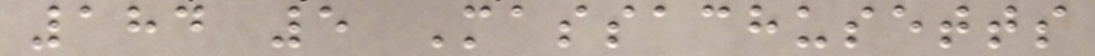184 5 Massachusetts
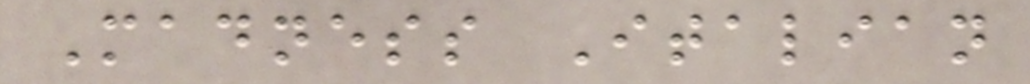Madness Italian
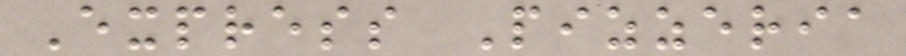Express Pizzeria
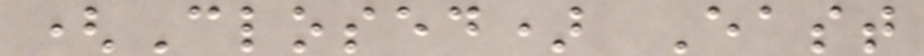(Closed) East
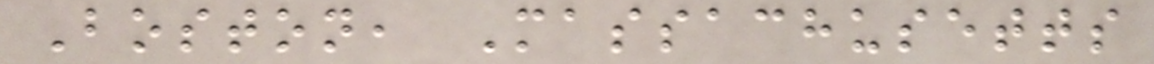Boston, Massachusetts
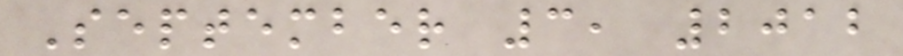September 3, 2012
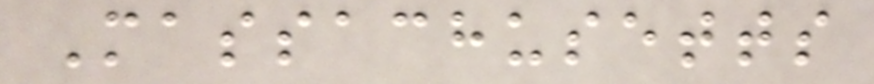Massachusetts
